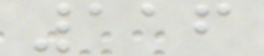116
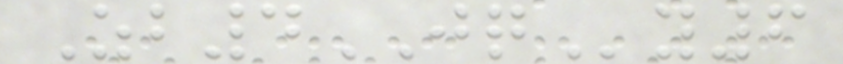Zb4JQy6
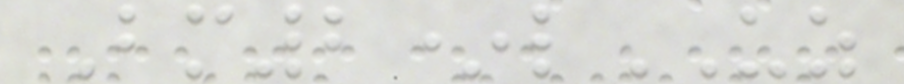Bm2*lUZ
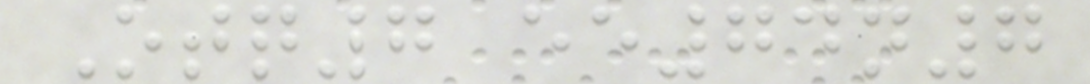Otq7 ee74n7
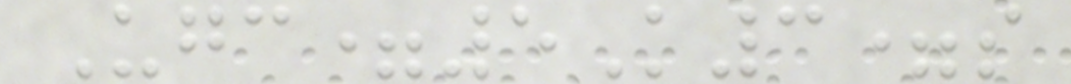Ugc=5K3=s
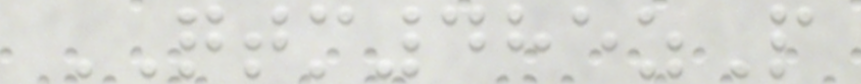QTM485zP
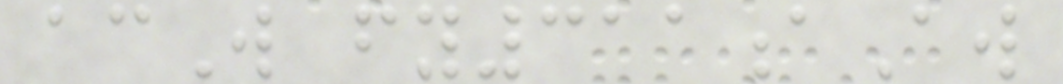acW fy311aAw
